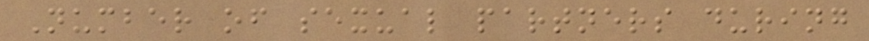Number of sexual partners during
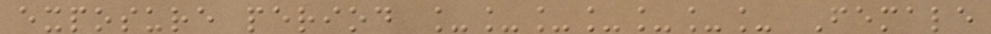exposure period _______ Female
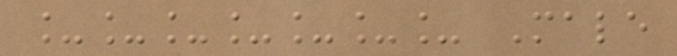_______ Male
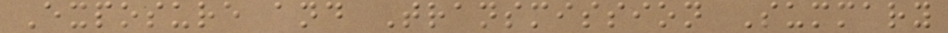Exposure and Transmission Summary
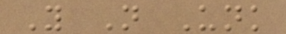Y N Unk
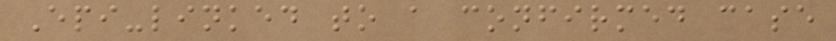Epi-linked to a confirmed case
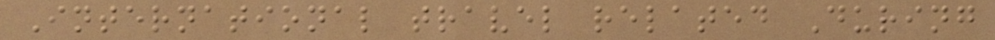International travel related During
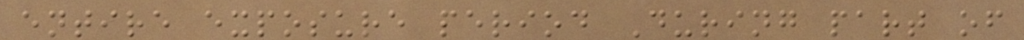entire exposure period During part of
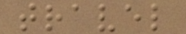travel
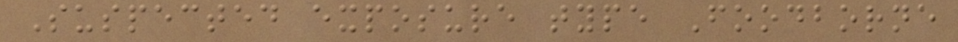Suspected exposure type Foodborne
